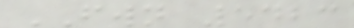FWN 5423
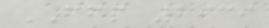FFP 2939
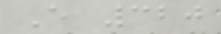E 320
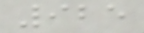925
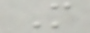M
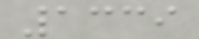1339
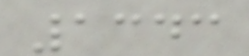1343
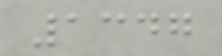1347
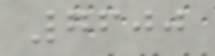7600
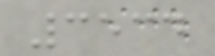3534
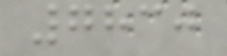7830
